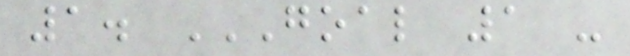1. GOAL 1 -
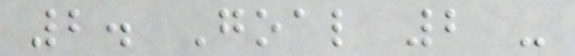2. Goal 2 -
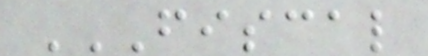FISCAL
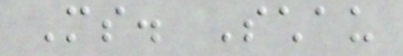Ms. Schau
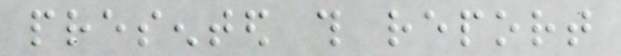presented this report
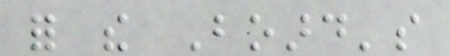for the Board's
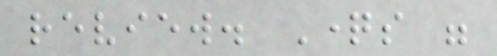review. Questions were
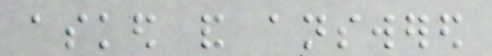asked and answered
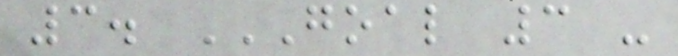3. GOAL 3 -
